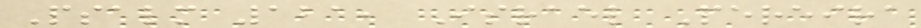Psalm 121, Israel Pereira
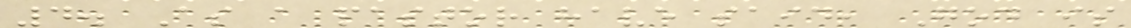4. As a pastor have said, God is
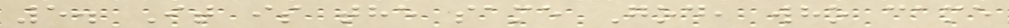5. It is the same God, who came
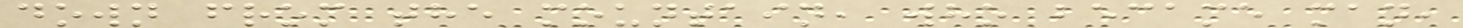down from the mountain, who became man,
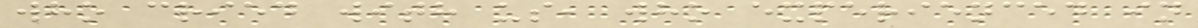who cried with us, who experienced in
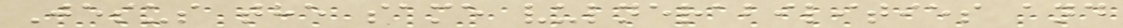Jesus the same vulnerabilities and
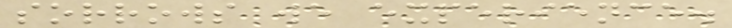sorrows we experience.
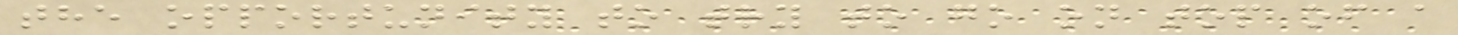the opportunity to try to go on top of a
